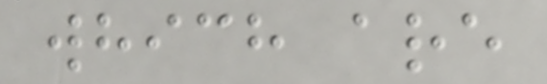which are
